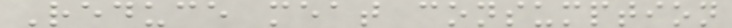Reduce meat consumption
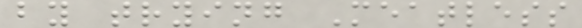by trying Meatless
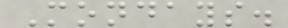Mondays.
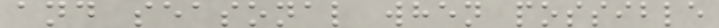and seasonal when possible
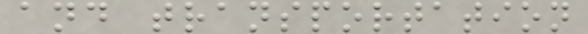and transportation
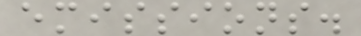emissions.
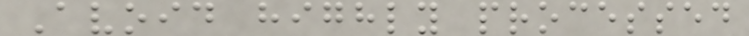Avoid highly processed
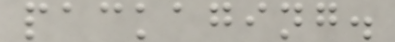packaging.
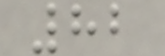82
